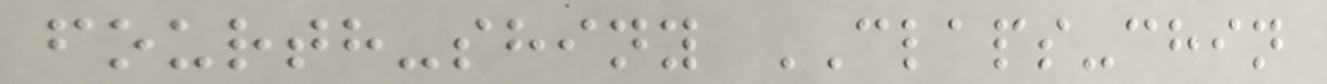fourth-shiny CLAPS-chin
